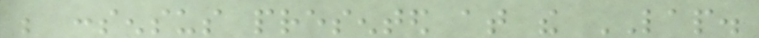be consensus presented at the LAP.
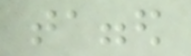tagged
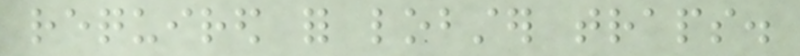required for lobster traps.
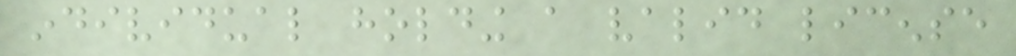individual holding a valid license
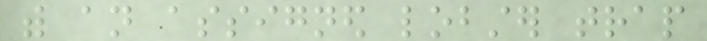with an assigned lobster trap
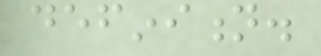definition.
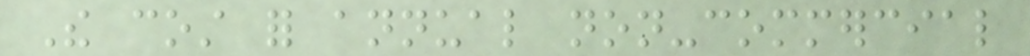The cost for annual non-commercial
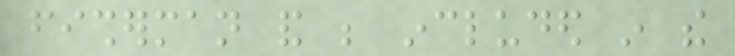fisherman and be included in the
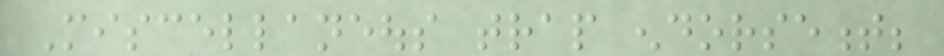Miscellaneous trap endorsement;
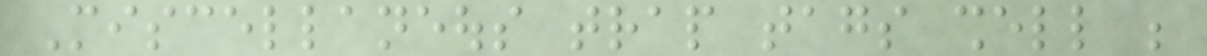Miscellaneous trap tags shell be
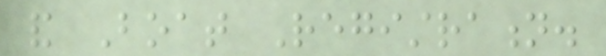and Boat Registration.
